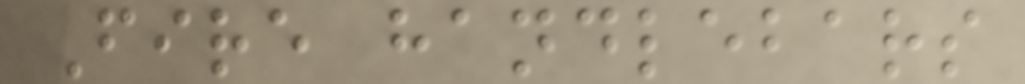Fire handlebars
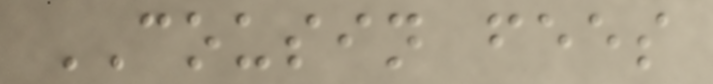COUSIN fees
